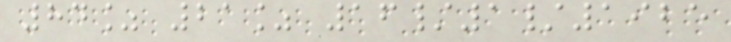84% 21% 16/1/1925
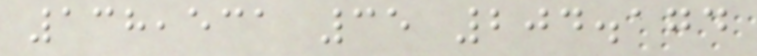138,531 35 204.174
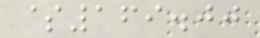$169.00
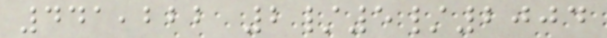441,222 2/5/2004
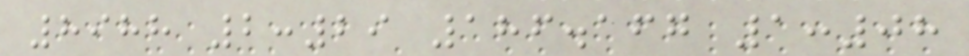8988 2:29 186.167 1:08
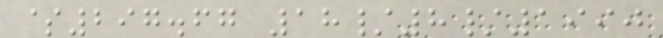$297.67 18/8/1990
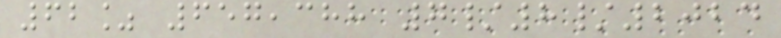62% 657,388 7/8/2024
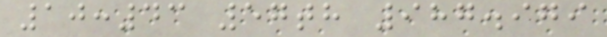10:43 57th 987.979
